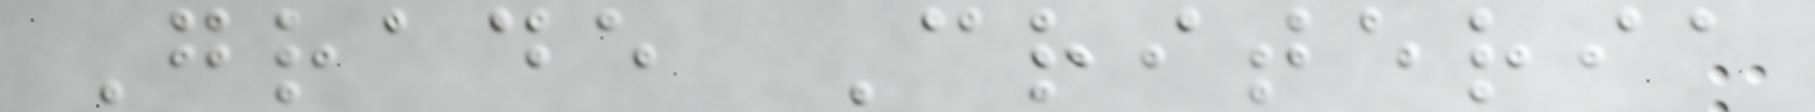Grade Criteria
